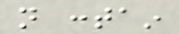not contain
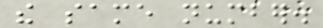the same number.
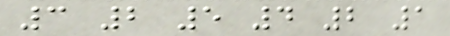3 2 5 4 2 1
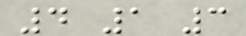4 1 3
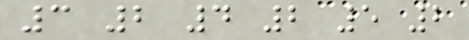3 2 4 2 5 2
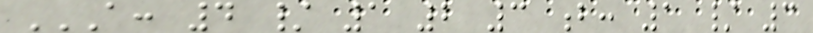A: 4 / 1 2 3 B: 1 / 3
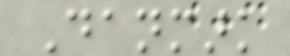Danmark
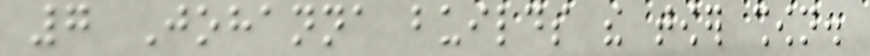7 Johanna builds the tower shown.
